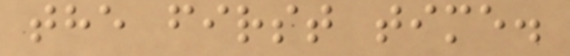the first time.
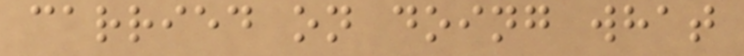carried on doing what
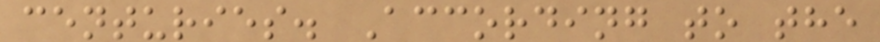centuries. According to the
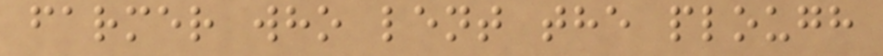farmer who lent the plough
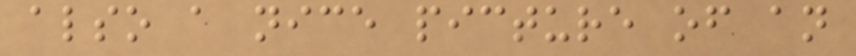also a nice picture of an
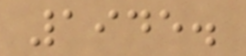1945.
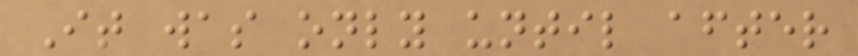It was only until after
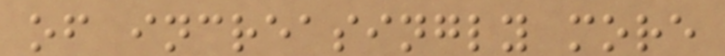of increasingly more
